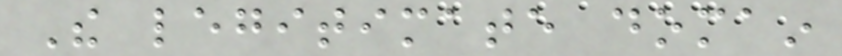The legitimate domain
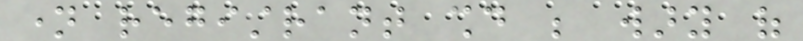name registrant should be wary of
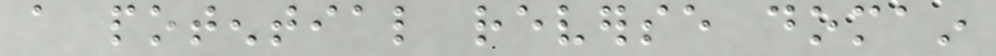a potential reverse domain
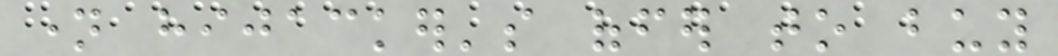name hijacker's offer to buy
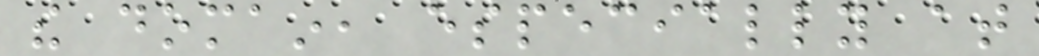the domain, especially at
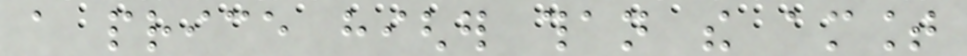a price higher than the amount
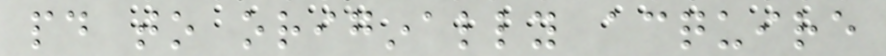paid to originally acquire
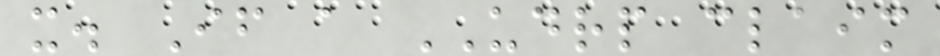it. If a UDRP claim
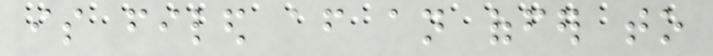is filed after an offer to
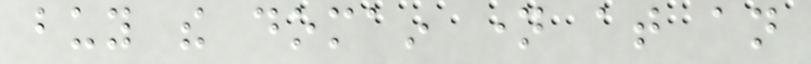buy the domain name at an
